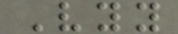Vyy
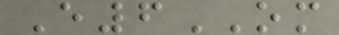E6OM
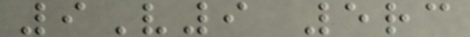9V9 5rc
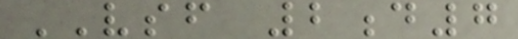VSF 2d7
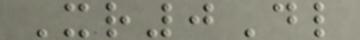Xr0Dl
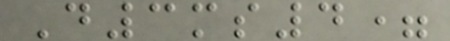D3ms4=
